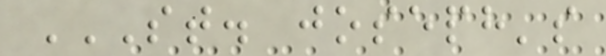ST. JOSEPH'S
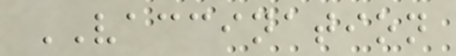VACCINATION
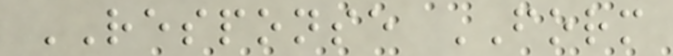RESPONSE FORM
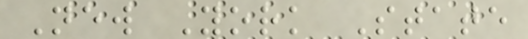New York State
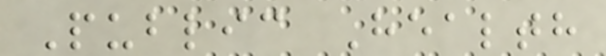Public Health
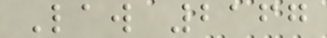Law 2167
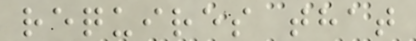requires that
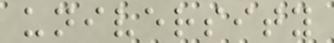university
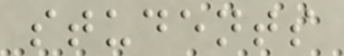students
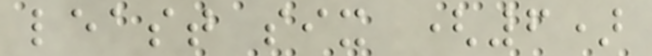least six (6)
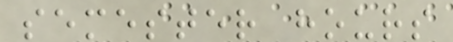semester hours
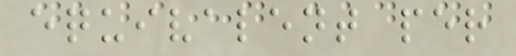equivalent per
